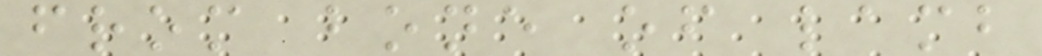from bone of lamb
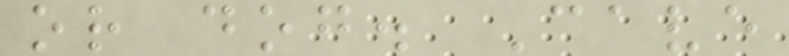or dog. Cave
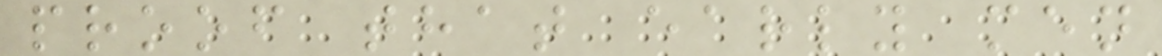proof that early men
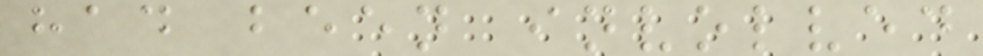had been involved
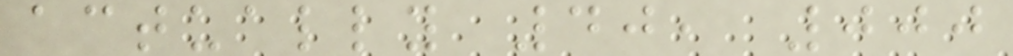actually 40, 000
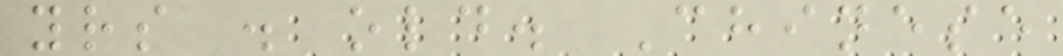yrs . old. Chinese
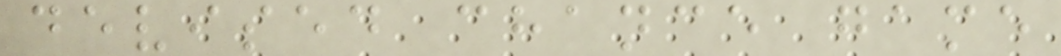devised chance game
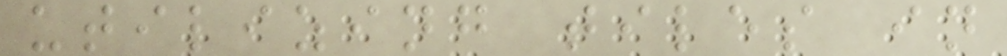utilizing tiles in
